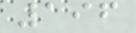196
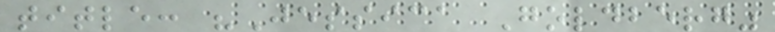title: "Jessica Goldberg"
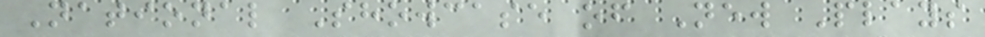National Showcase of New Plays
